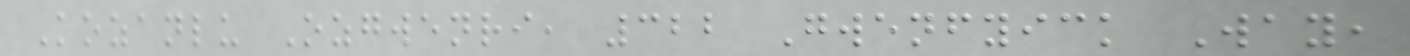Kozanlu Ozgwenri, 322 Gwenfyick Way,
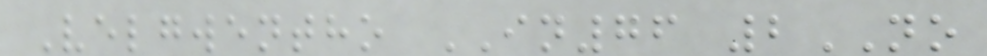Velgwentho IN76 2NO
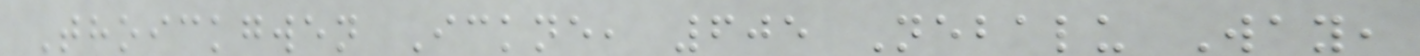Thoickgwen Ickne, 605 Nebalu Way,
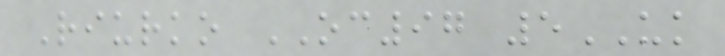Riurko OC97 5UK
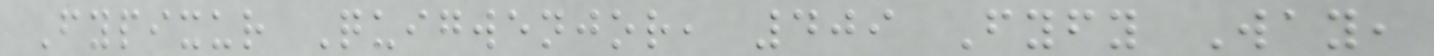Fypixur Quigwenjor, 409 Fyfy Way,
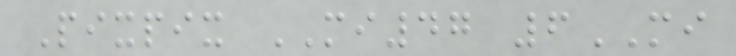Pixpix MI47 6MI
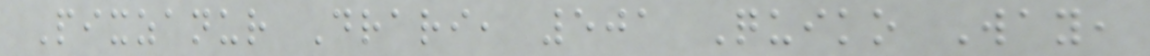Pixzanur Drari, 501 Quiko Way,
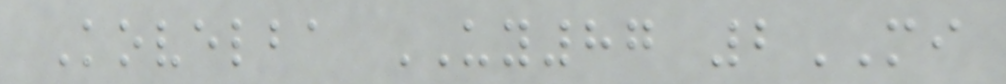Kovelba UY87 2MI
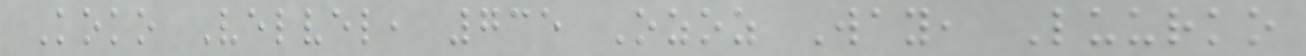Koko Velvel, 735 Ozoz Way, Luurko
